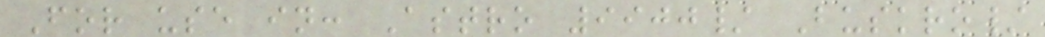For use in: Astro 9900/ Buskro/
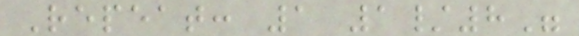Repeat: 1 1/8"
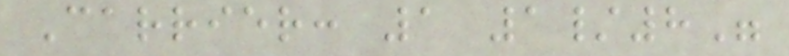Carrier: 1 1/8"
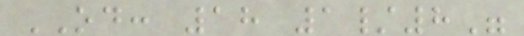OD: 18 1/8"
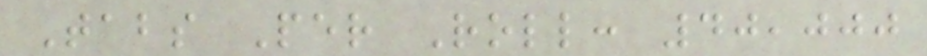Tabs Per Roll: 40,000
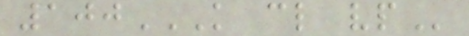100K CL VP
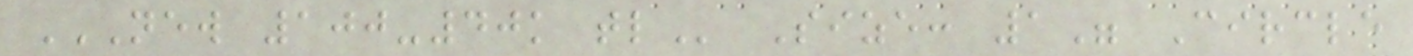NEW 100-40K TL Size: 1" Circle
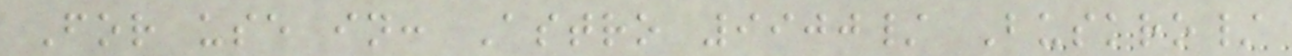For use in: Astro 9900/ Buskro/
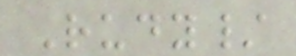Rudy/
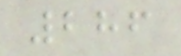286
